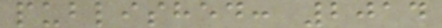published: 2014
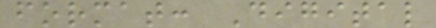format: Digital
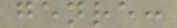genre:
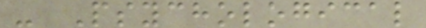- Psychological
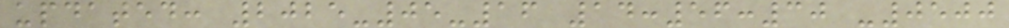updated: 2025-05-16 14:56:30 -0500
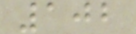102
